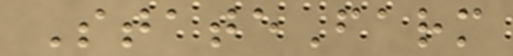StateFarm
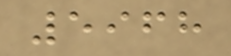5968
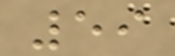59
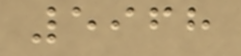5968
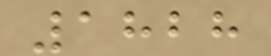1828
